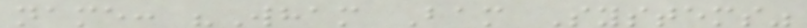name: "Wham Bam Systems"
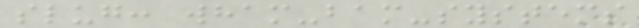slug: wham-bam-systems
